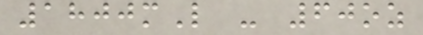1800mL - 60oz
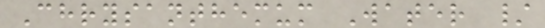Chrysanthemum Water /
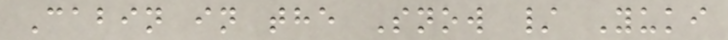Cabin in the Snow / Yuki
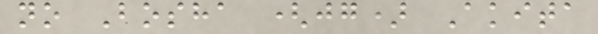no Bosha (jg) Akita
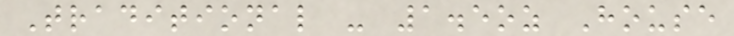Traditional - 1.5oz House
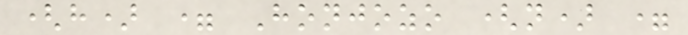(h) = Honjozo (n) =
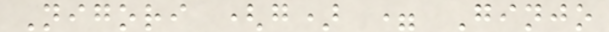Nigori (g) = Ginjo
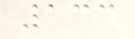133
